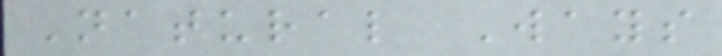Natural Ways
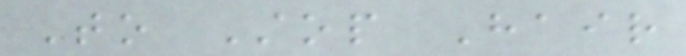To Stop Hair
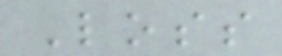Loss
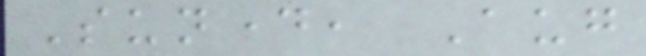Sunday, Aug
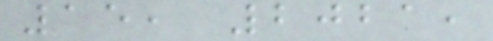15, 2021,
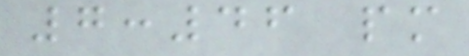7:46 pm
